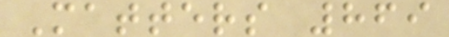Matters 869
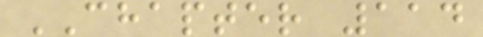CHAPTER 114
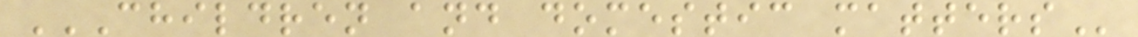CHILDREN AND DOMESTIC MATTERS
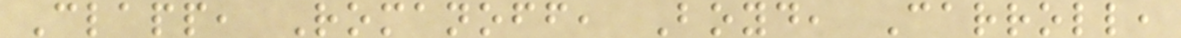Clapp, Romanoff, Boyd, Carroll,
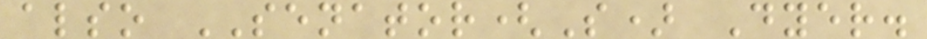also SENATOR(S) Dyer.
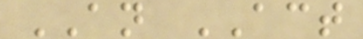AN ACT
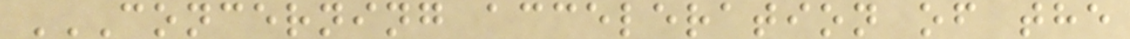CONCERNING ACCELERATION OF THE
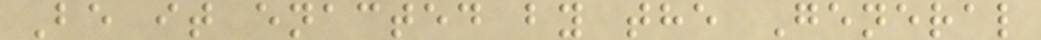Be it enacted by the General
